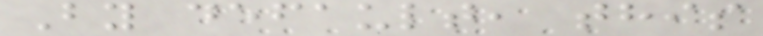By default, this
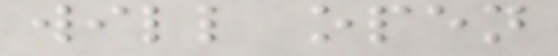will open
